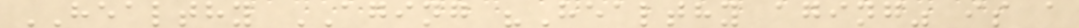HEALTHY AGING "Healthy aging" is a
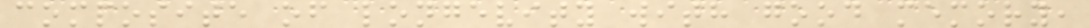composite of longevity with good memory,
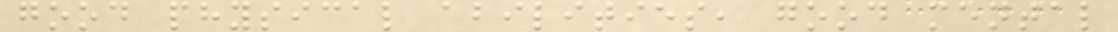good physical abilities, good mental
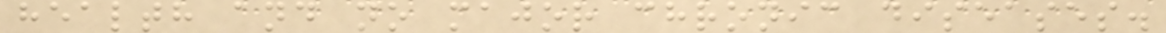health and no major chronic diseases.
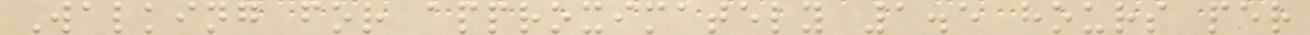Walking for approximately 1.5 hours per
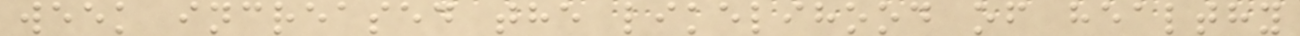week increased the likelihood of healthy
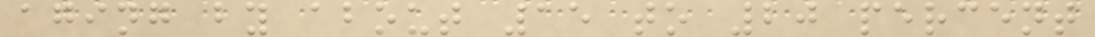aging by about 15 to 20 percent
